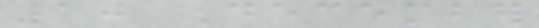10 December
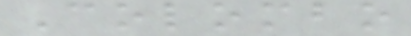Colombo
